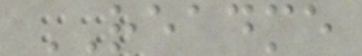README
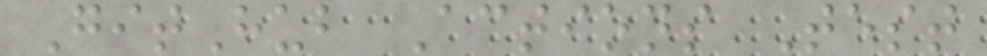GitHub Actions Test
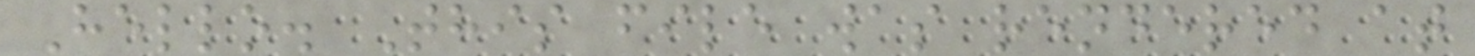Hello. This file was rendered at
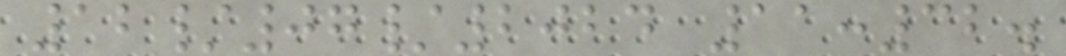12/07/2024 11:32.
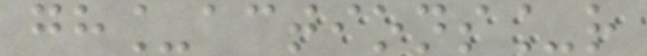gh_actions_r
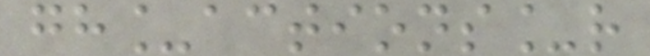gh_actions_r
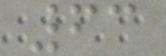63
